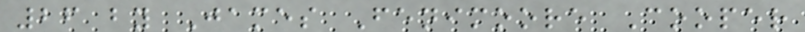26 by James Fenimoore Cooper
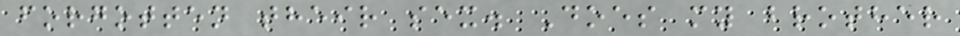forgotten their sex. Does my brother
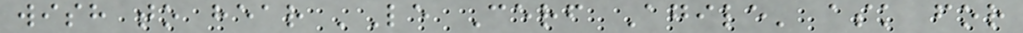wish to hear 'Le Cerf Agile' ask for
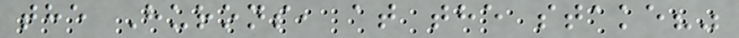the Hurons, at the stake?"
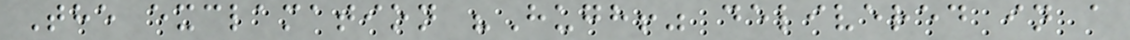The exclamation "Hugh!" delivered in a
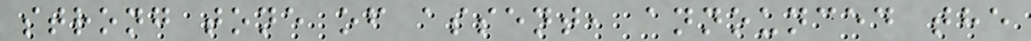strong tone of assent, announced the
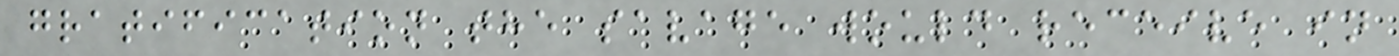gratification the savage would receive in
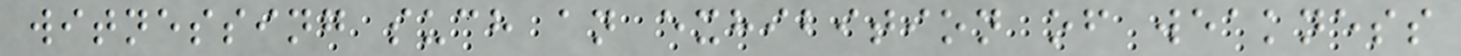witnessing such an exhibition of weakness
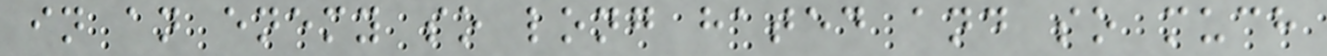in an enemy so long hated and so much
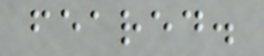feared.
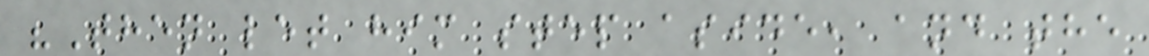"Then let him step aside, and the
